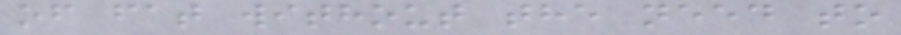of fat without the need to
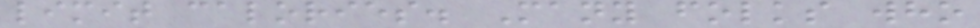limit calories. Many folks who
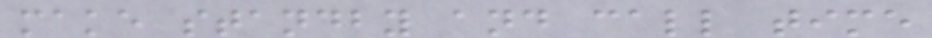make standby and call time
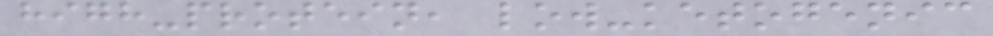high-protein, low-ketogenic
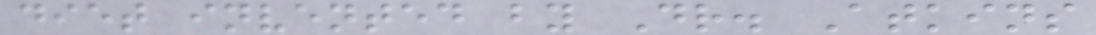diet invented by Dr. Atkins
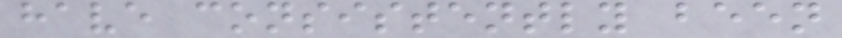have consistently been
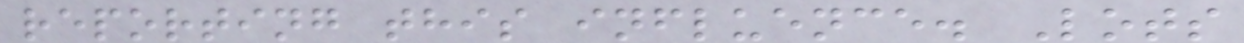reporting this influence. Lots
